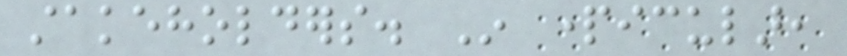stakeholders. In particular,
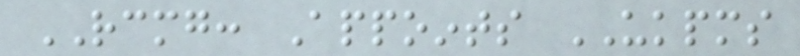RCMG: Appoints UKPMS
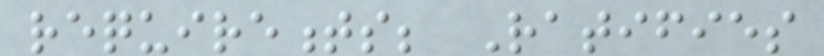requirements; Ratifies
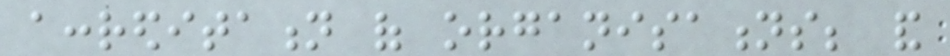accreditation of organisations; and
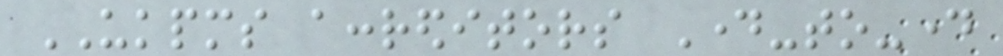UKPMS accreditors Day-to-day
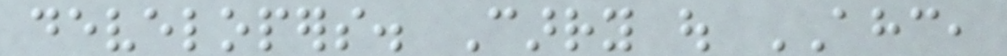developers. Carry out AHC,
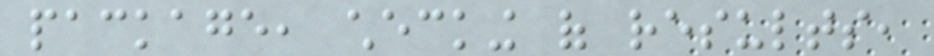package, checking of results,
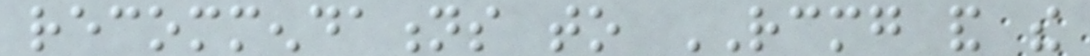recommendations to RCMG and the
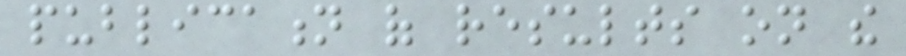publication of results on the
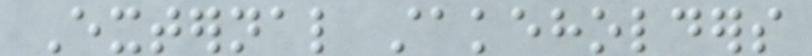External stakeholders
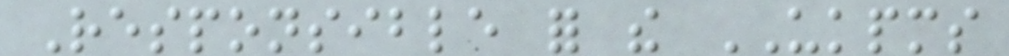Responsible for the UKPMS
